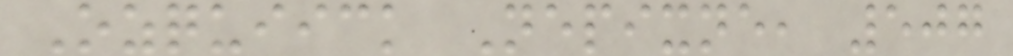Ozquiick Nepixne, 507
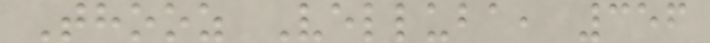Thooz Velluba, 356
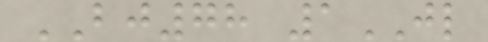BJ78 1JL
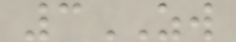3ZW
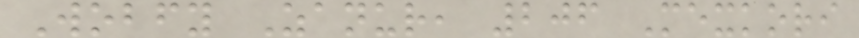Wobfy Zanur, 206 Mexkori
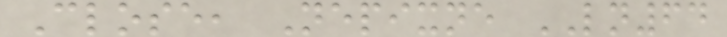Close, Nepixne LN64
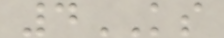4KS
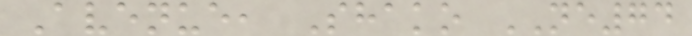Avenue, Shako NE74
